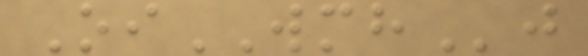OiWMHj
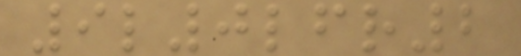9l0lfr2
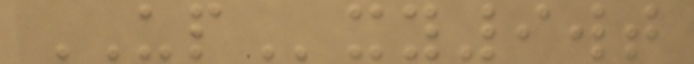UPxy9wt
